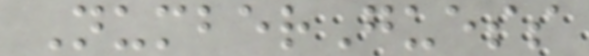NumberGuess
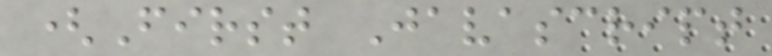(First Javascript
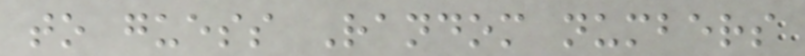to guess Random numbers
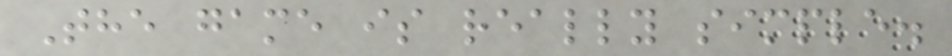The game is really simple.
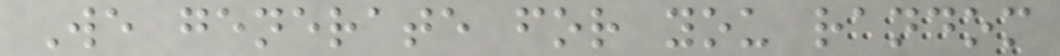We generate for you random
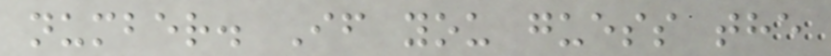number. If you guess the
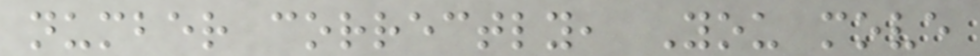number correctly, You move
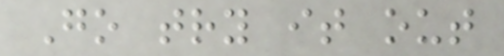Go try it out
